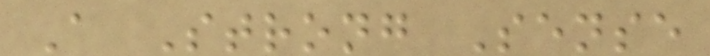A Strong Sense
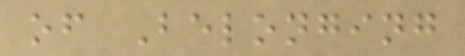of Belonging
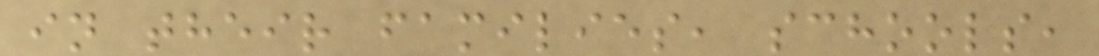in their families, schools,
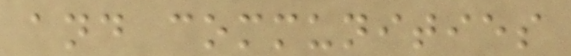and communities
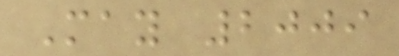May 2009
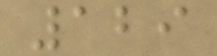129
